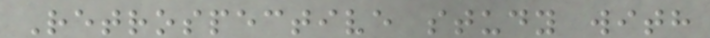Retrospective study with
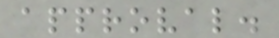approval.
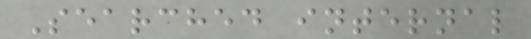Searched internal
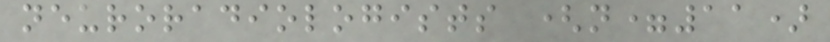neuroradiologists (n=11)
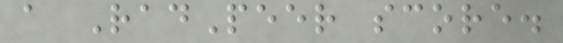a RadPeer score.
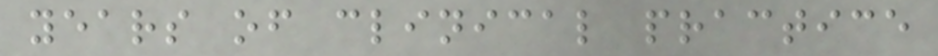years of clinical practice
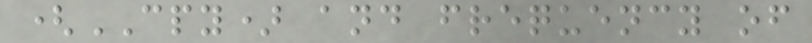(CPY) and frequency of
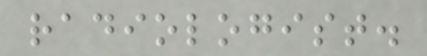radiologist.
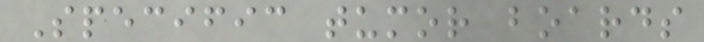Specific tumor boards
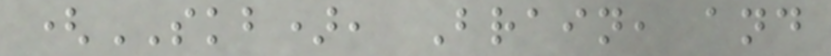(SKB), Brain, and
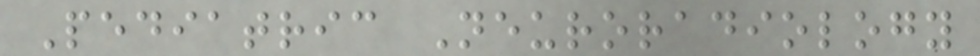Pediatric Neuroradiology
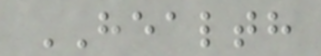HEALTH
